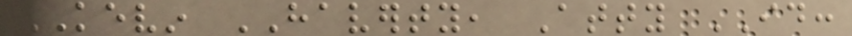KEVIN HAVERTY, Atty ID:
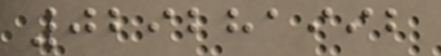029281992
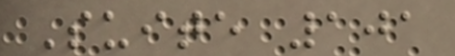Suite 101
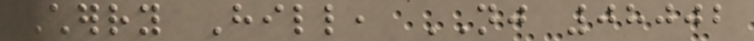Cherry Hill, NJ 08002
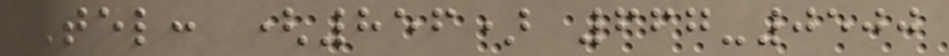Tel: (856) 667-0500
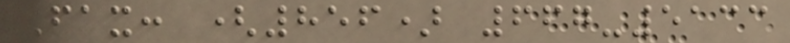Fax: (856) 667-5133
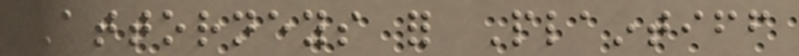Attorneys for Plaintiff
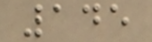145
